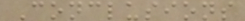Conclusions
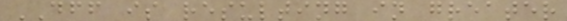DFF is resulting in greater
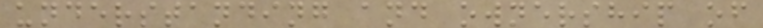understanding and ownership of
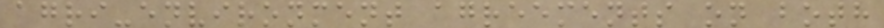agri-environment agreements on both
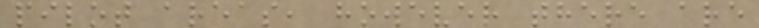pilot areas, however there are
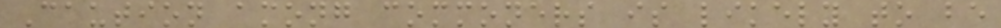Caution among commoners is likely to be
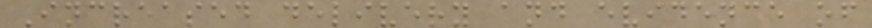Increased delivery and evidence of
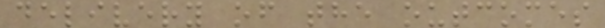delivery of the outcomes
